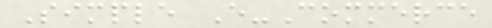Simple E-Commerce
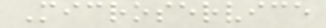Microservice
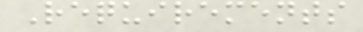Requirements
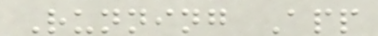Running App
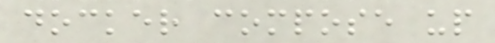docker compose up
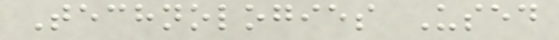Technologies Used
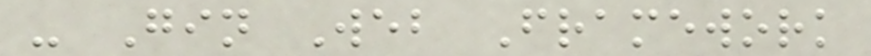- Gin Web Framework
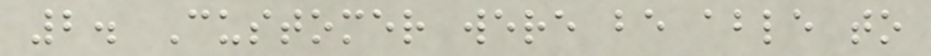2. Customer were be able to
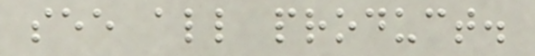see all product.
